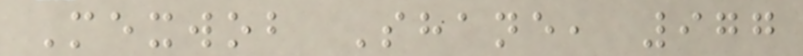Mexwob Shane, 977
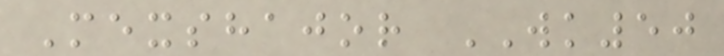Mexshajor WK50
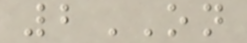2ON
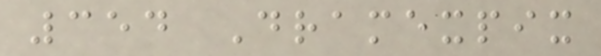354 Dramexpix
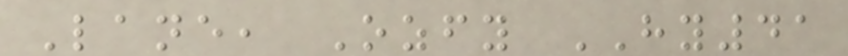Lane, Ozfy HY41
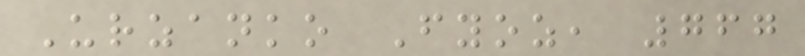Urzanko Fyoz, 767
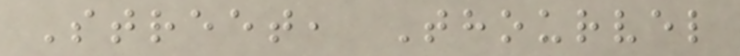Street, Thourvel
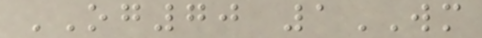OG70 1WM
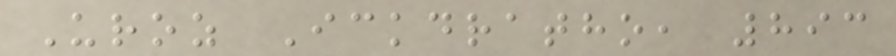Uroz Ickdratho, 893
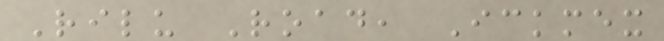Rilu Road, Ickmex
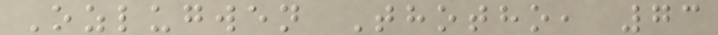Ozlugwen Thotho, 73
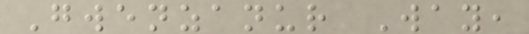Gwenzanur Way,
